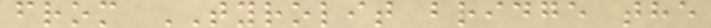from TYROLIT bridge the
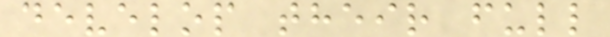develop their full
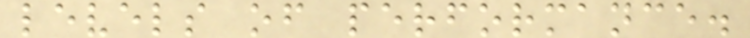levels of performance.
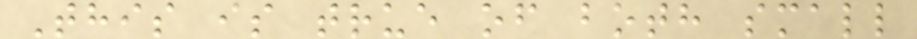This is true of both small
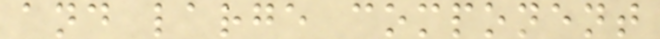and large component
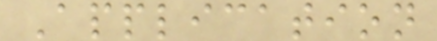Application
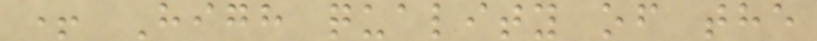+ High quality of the
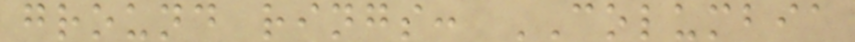ground rings: COLUMBIA
